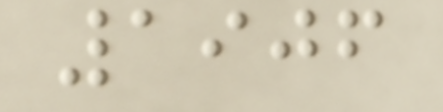1906
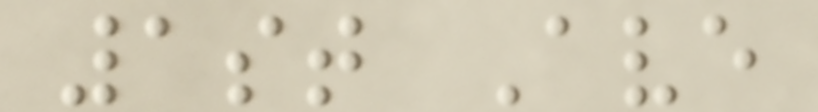1st Ave
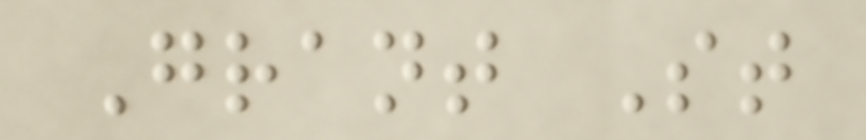Grant St
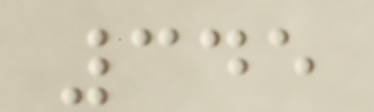345
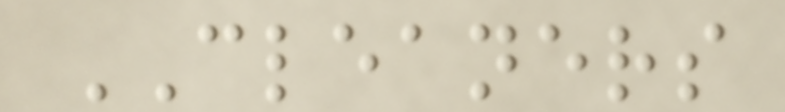CLEANERS
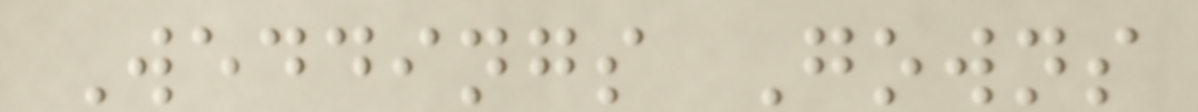Weddings Gowns
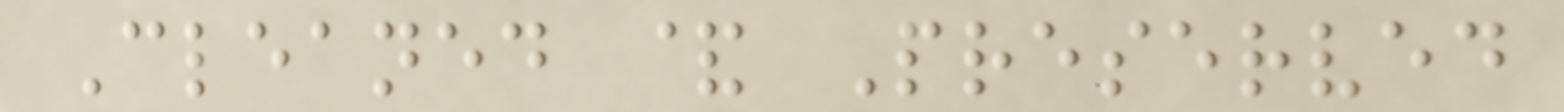Cleaned & Preserved
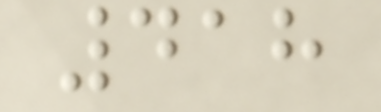418
